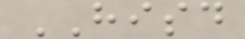HISD
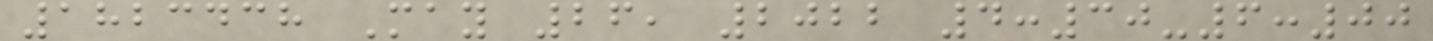1823438 May 26, 2022 4:30-6:00
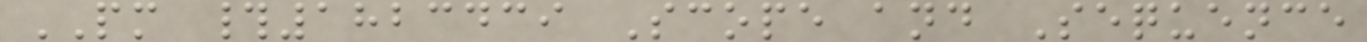PM #1823439 Scope and Sequence
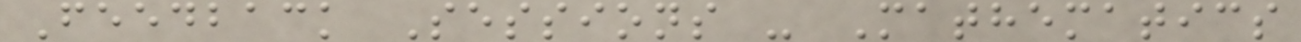Feedback Sessions - Mathematics
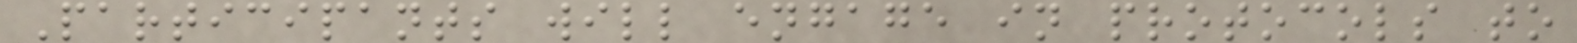Participants will engage in protocols to
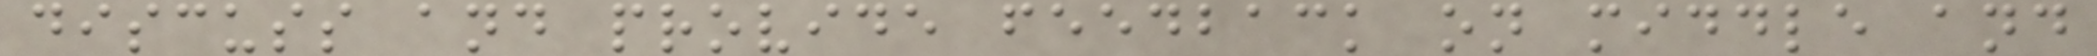discuss and provide feedback on middle and
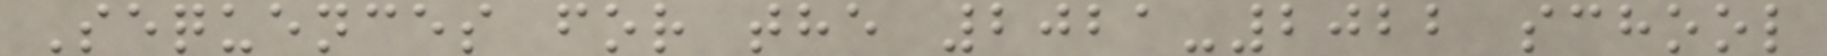Sequences for the 2021-2022 school
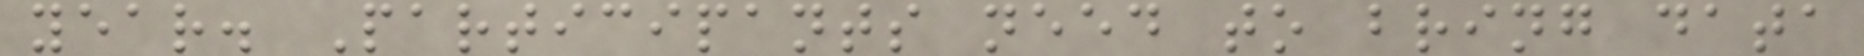year. Participants need to bring data
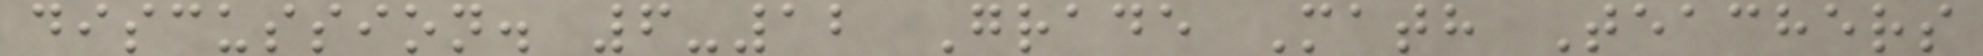discussion. 6-12 Grade Math Teachers
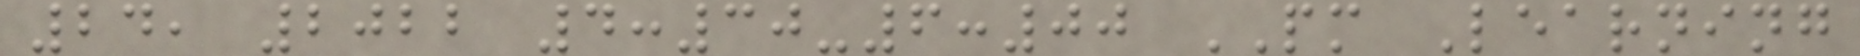24, 2022 4:30-6:00 PM Learning
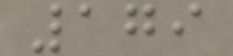179
